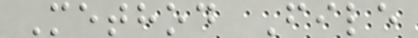Method File
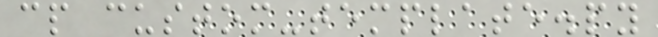cp custom-template.py
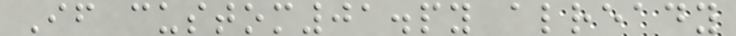If custom01.py already
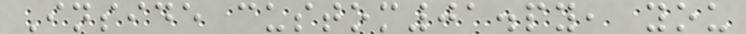Inside custom01.py, you
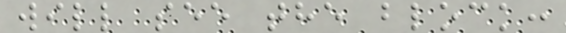will see the block:
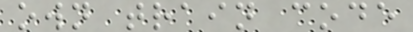own train code
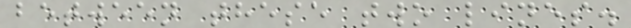between these two lines.
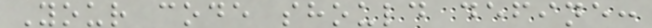Your code should define:
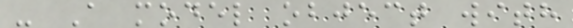- A model object with
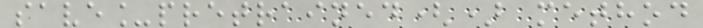save_pretrained() method
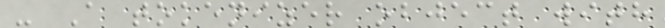- A tokenizer object with
